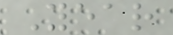Year
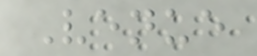Venue
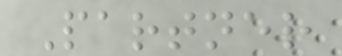Partner
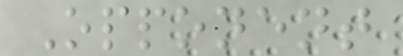Opponent
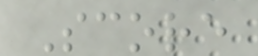Score
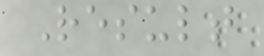Result
